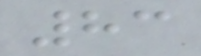83
